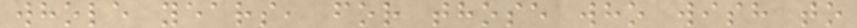whole years, for those who wish to
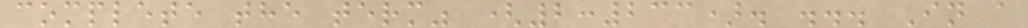complete the term" (2:233). ... In a
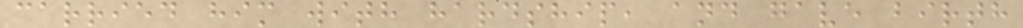carried him with hardship, and gave birth
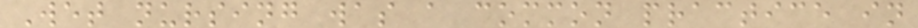Wet nursing was a common practice in
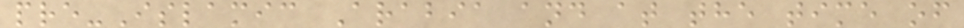pre-Islamic Arabia and at the time of
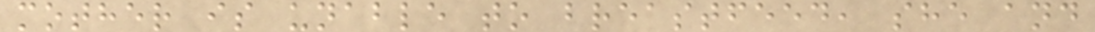mother is unable to breastfeed, she and
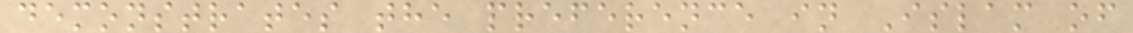demonstrates the preference in Islam of
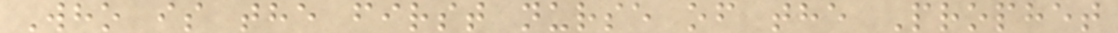Who is the first nurse of the Prophet
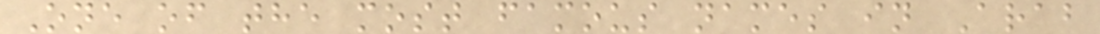One of the most famous names in Arab
